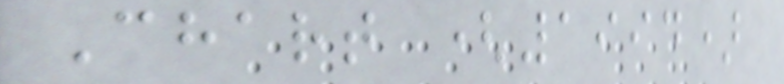Chart (1994)
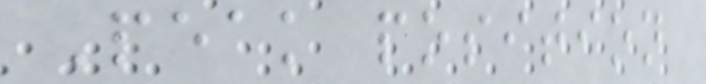Peak position
